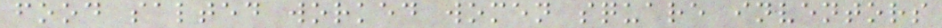food salted worked women square inventors
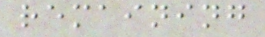remaining
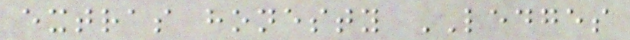extras honesty LEDGES
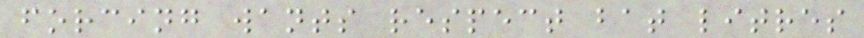forcing wants respect bat litres
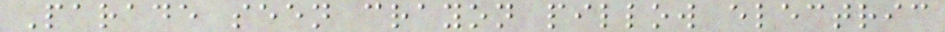Parade seen crayon pillow electric
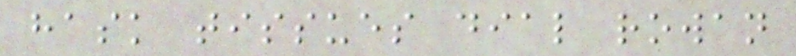hask tissues dial rowan
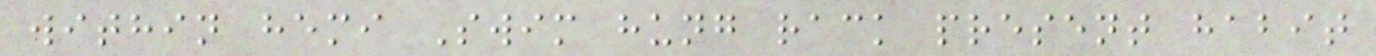within hemi Swim hung rack present habit
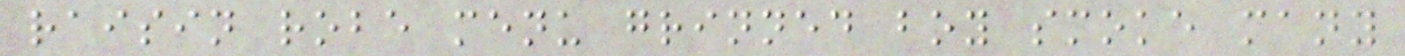raisin robe menu grinned boy smoke many
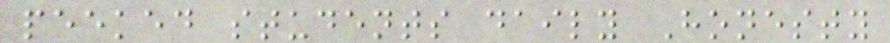peeked students daily Honesty
